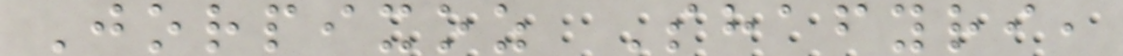Jorpixoz Shafyri,
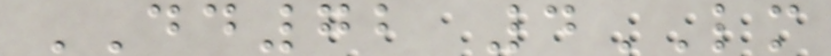DD72 4LM
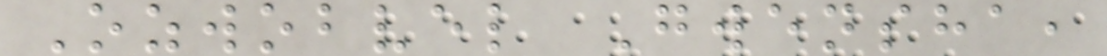Ozwobvel Gwensha,
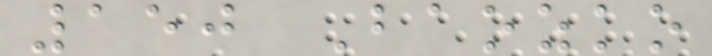150 Baozko
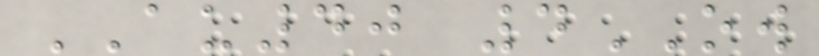AU40 4OW
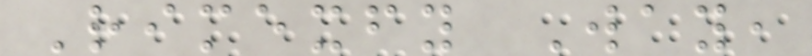Rimexfy Way,
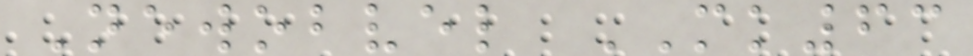Newobvel MK63
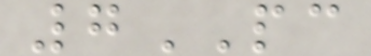7PC
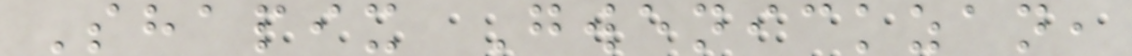Shapix Gwenickzan,
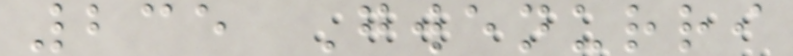235 Gwenurri
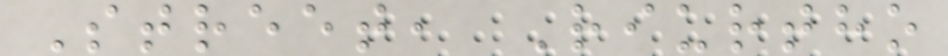Street, Riurtho
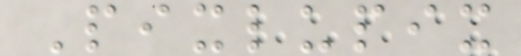Pixlupix
